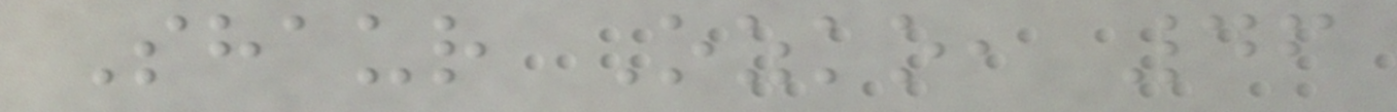Shaur Ozko, 46
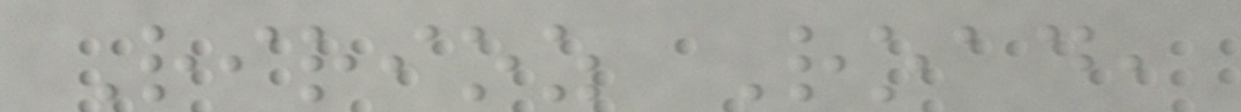Ririoz Road,
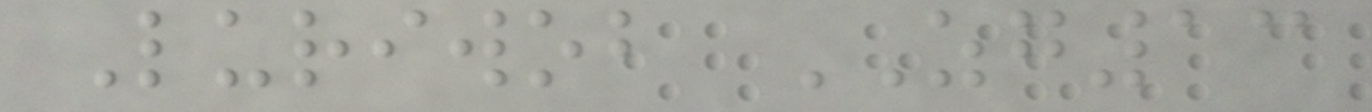Luriwob ZG13
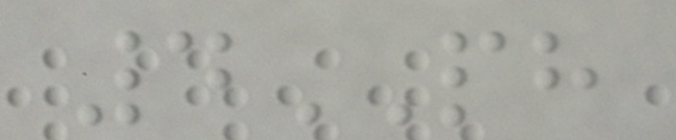4PH
